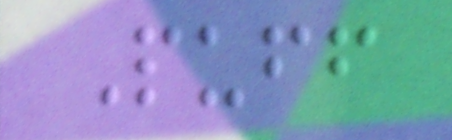Puff
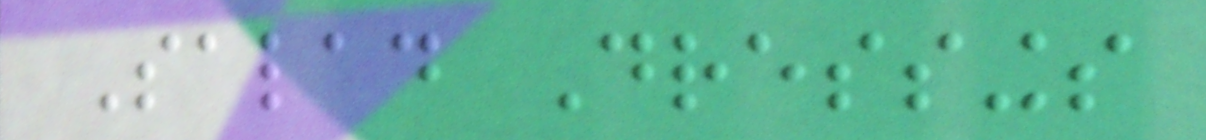Salad Dressings
